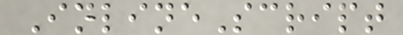InlineScript
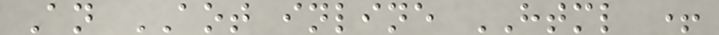An AOT inline HTML +
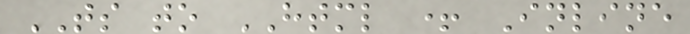TS to HTML + Inline
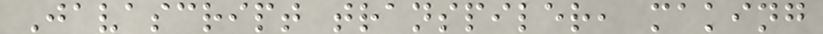Javascript transpiler, making
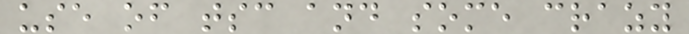use of tsc and some crazy
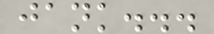jank...
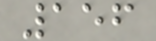156
